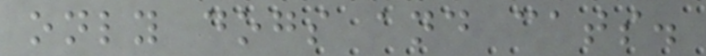only dogs and cats.
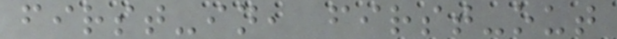first-in, first-out
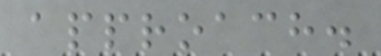approach.
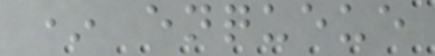* enqueue
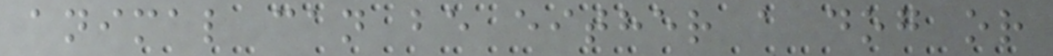animal can be either a dog or
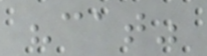"cat"
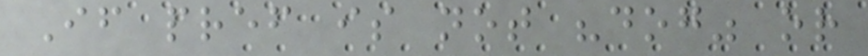If pref is not "dog" or
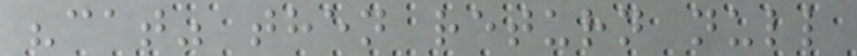"cat" then return null
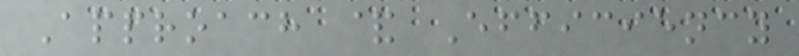Approach & Efficiency
